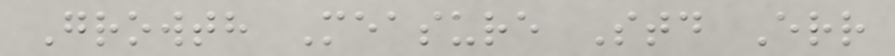Growth Measure Std Err
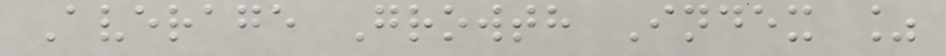Average Growth Index %
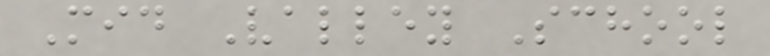Mid Valley School
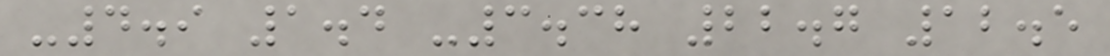-4.9 1.4 -3.38 22.7 12.5
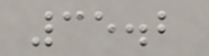35.2
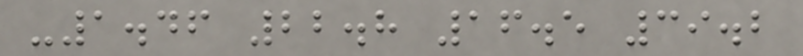-1.46 22.8 16.5 39.2
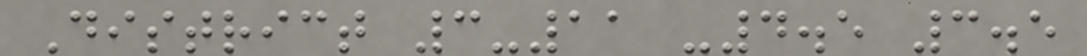District 3-11 -4.5 3.5
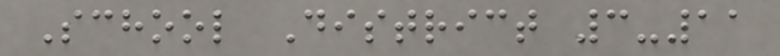School District 3-11
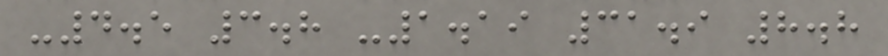-4.5 3.8 -1.19 31.9 8.8
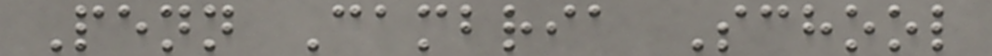Penn Cambria School
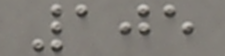105
